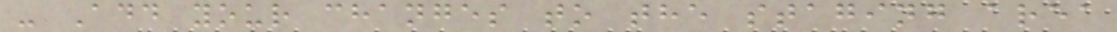- Add your changes to the staging area
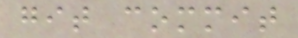git commit
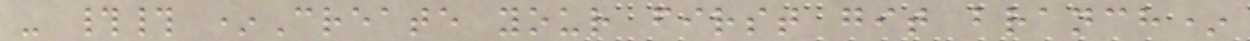- ## *Create your first git branch*
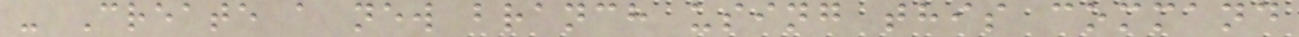- Create a new branch using this command
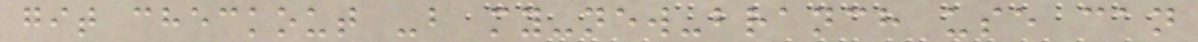git checkout -b my-new-branch use can
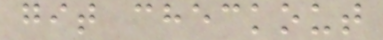git checkout
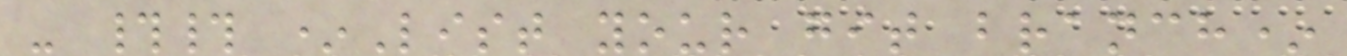- ## *List your git branch*
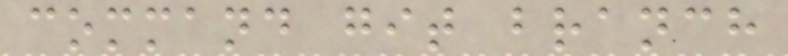command git branch
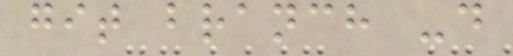git branch -d
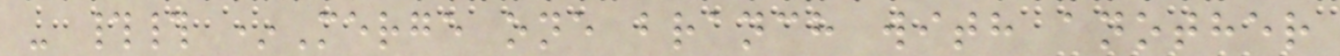- ## *Merge one branch with another
